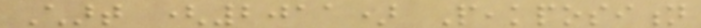Chart (2011) Peakposition
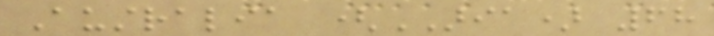Australia (ARIA) 68
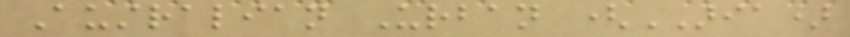Australian Urban (ARIA)
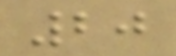20
